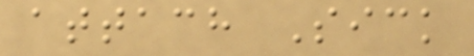attach Sick
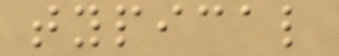typical
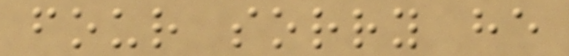four sorry he
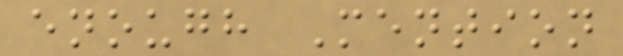enough Mention
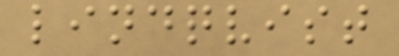lindqvist
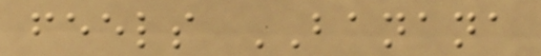feels BANANA
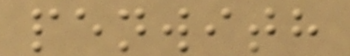penwith
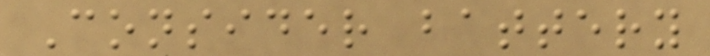Consider battery
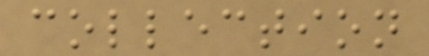collection
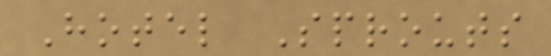Hotel Sprouts
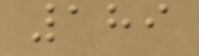189
